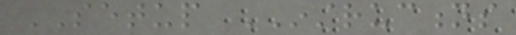SETUP INSTRUCTIONS
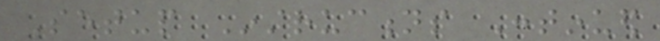Setup Instructions Continued
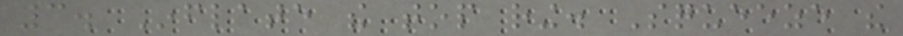3. Inflate the top ring. Squeeze the
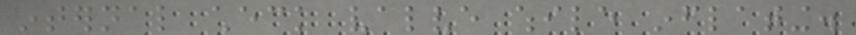internal check valve while inflating.
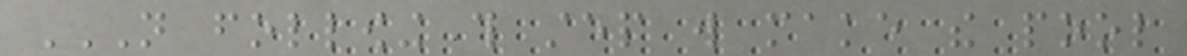NOT FOLLOWING THIS STEP WILL MAKE THE POOL
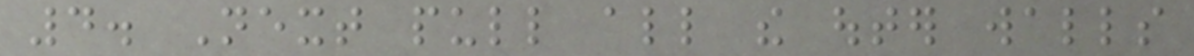4. Next pull all the outer walls
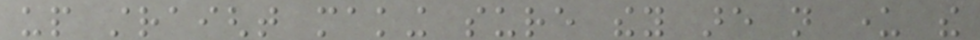up straight making sure they are not under the
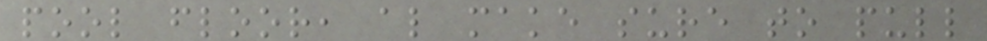pool floor, also make sure to pull
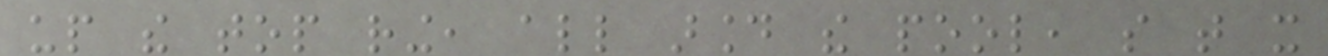up the top ring, all around the pool, so that it
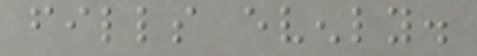fills evenly.
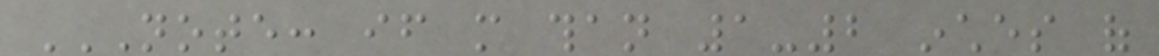NOTE: IF MORE THAN 1-2 INCHES OF
